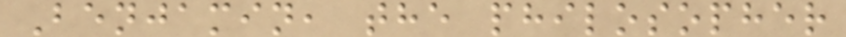Benjamin, the philosopher
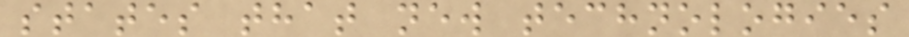states that new technologies
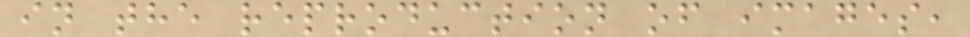in the reproduction of images,
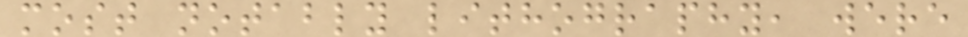most notably lithography, were
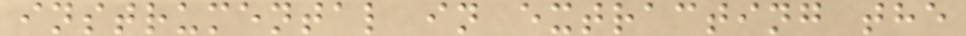instrumental in extracting the
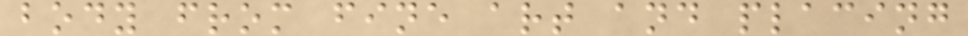body from fine art and placing
